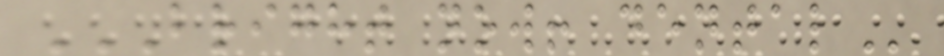BRIGHT NOW! DENTAL
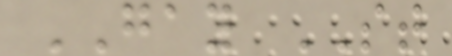GAY ST
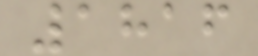1816
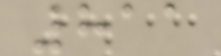811
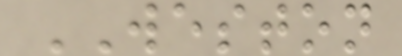WESTON
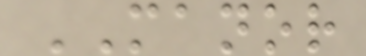MANOR
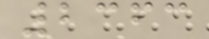2363
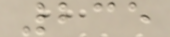235
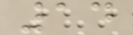14
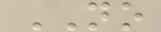NO
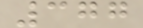377
